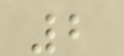2
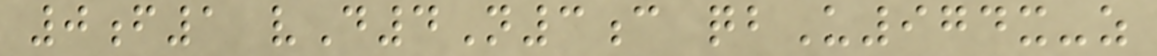0f1 vD4N3c qbU974x-z
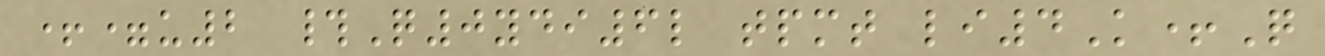+=u2 #Q0ydi6l tpmt li4K+Q
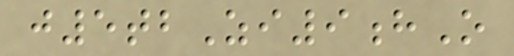j5tbZi9hO
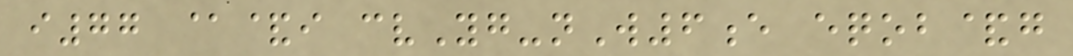i77 @&i cvYg-nW6e eqob&g
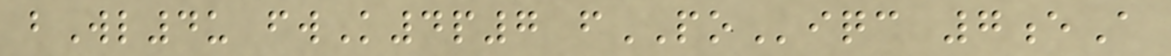bWl4u fwK4p7 fPOiqc 7eA
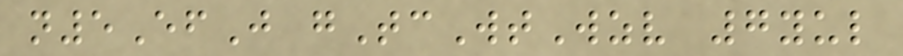n5EfJ gTcWtWzv 7yul
